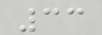33
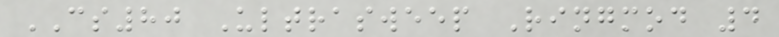CS80 Ultrasweep Ringmod 4
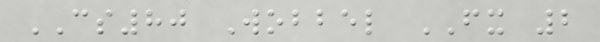CS80 Wobbel FX 2
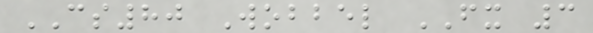CS80 Wobbel FX 3
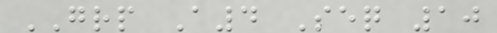GRP A4 Seq 10
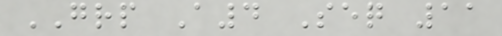GRP A4 Seq 11
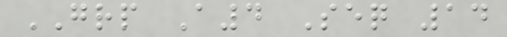GRP A4 Seq 14
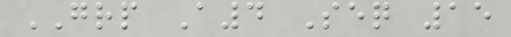GRP A4 Seq 15
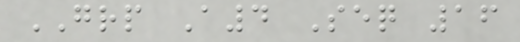GRP A4 Seq 16
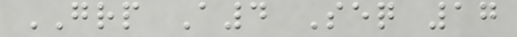GRP A4 Seq 17
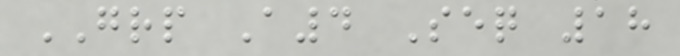GRP A4 Seq 18
